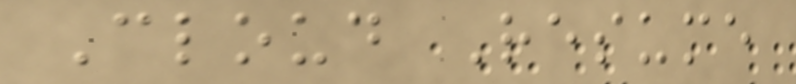Cloud Resume
